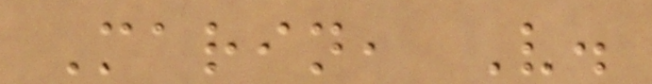Marin, V.
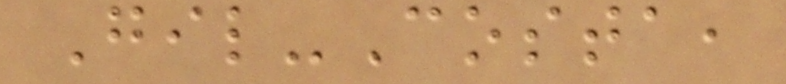Gil-Costa,
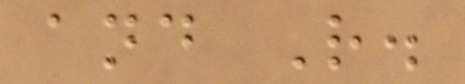and R.
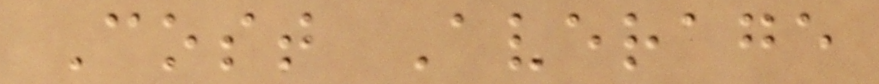Cost Average
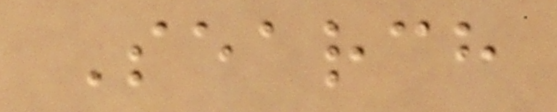Search
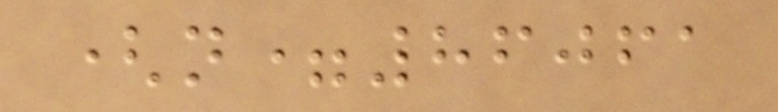(n=86061
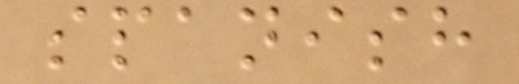spanish
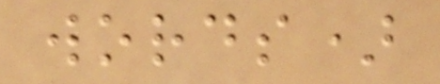words)
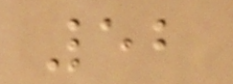52
